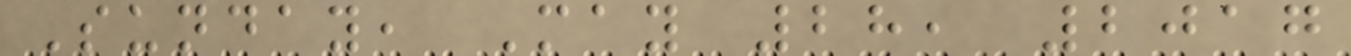Sunday, May 28, 2017
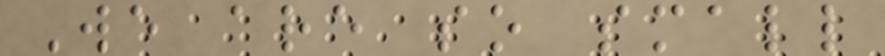We are so small
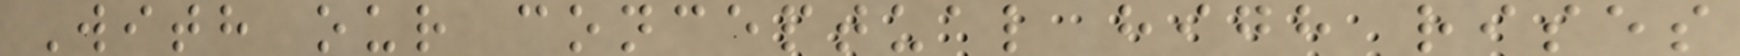With our conceptual high rises
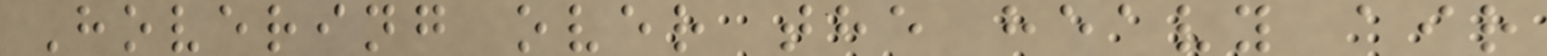Hovering over the heavy air
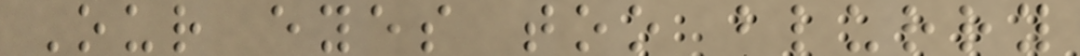Our eyes too blurry
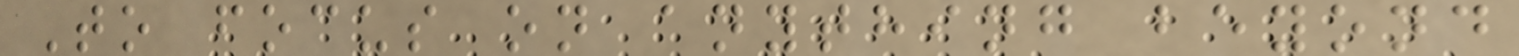To focus on anything beyond
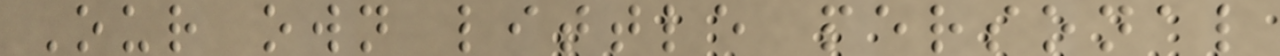Our own little personal
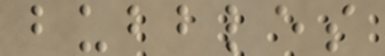bubbles
